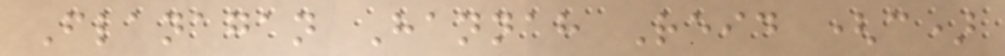Flanagan Hannah Reid (c)
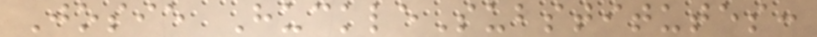Josie HuckleSubstitutes:
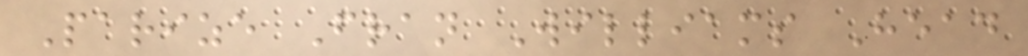Parize Fran Williams Head
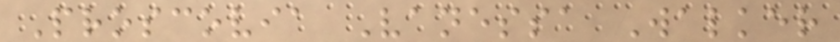Proscovia Vanessa Walker
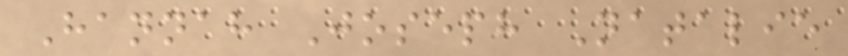Hannah Joseph Natalie
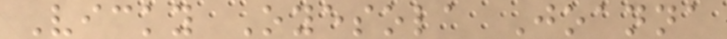Vicky Oyesola Joanna
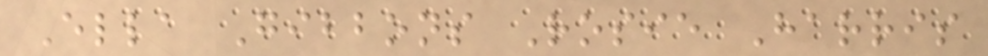Ella Gibbons Rosie Harris
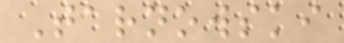Tarnowski
